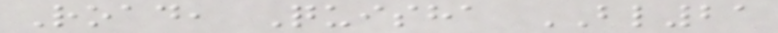Road, Quisha BL21
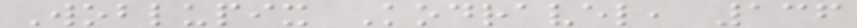Woblupix Kodravel, 136
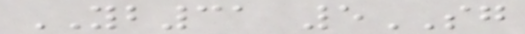YB31 5SG
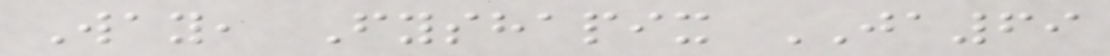Way, Fyshapix JA69
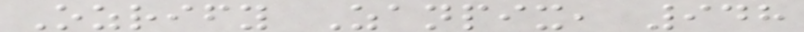Ozrify Zanpix, 948
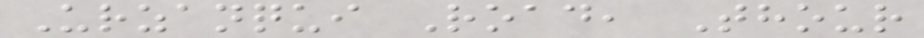Urzanqui Road, Thour
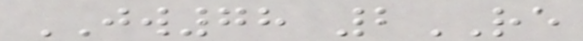JW78 2RE
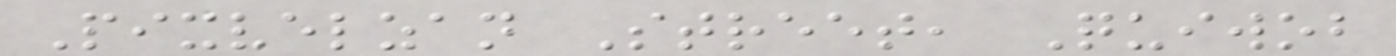Pixvelzan Street, Quiwob
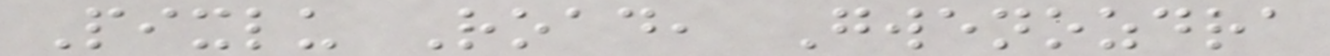Pixlu Road, Gwenozdra
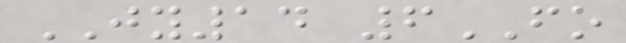JY14 6FO
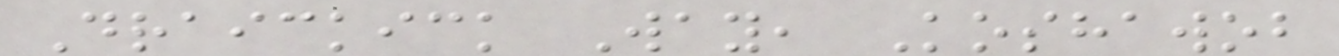Draickick Way, Koshawob
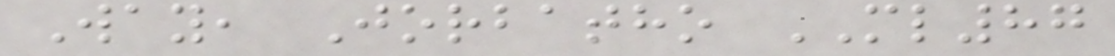Way, Jorbatho ML87
